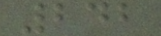242
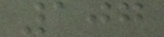107
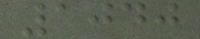1040
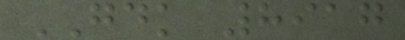GDK 8917
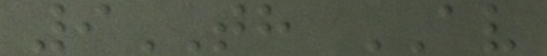9TH AV
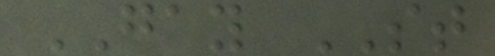GAY ST
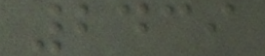2439
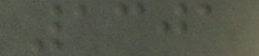1301
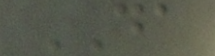DA
